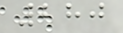280
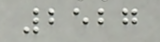2527
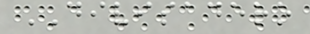DIVISADERO
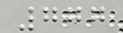777
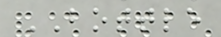BOTTLE
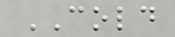COLD
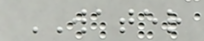WATER
